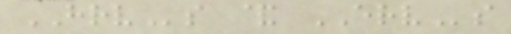HRVs & ERVs
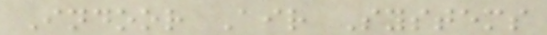Indoor Air Systems
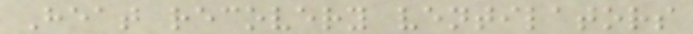Heat recovery ventilators
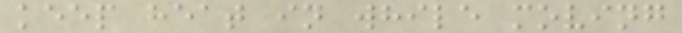keep heat in while moving
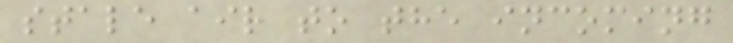stale air to the incoming
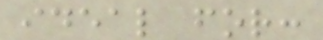ideal for:
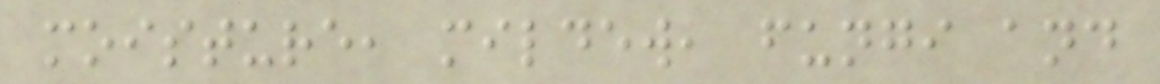moisture, mildew, fungi and
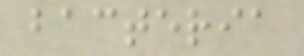bacteria
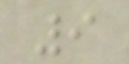9
